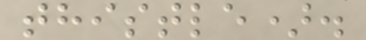thistle).
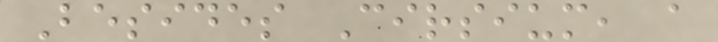Besides Cirsium, a
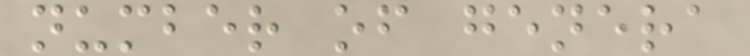number of genera
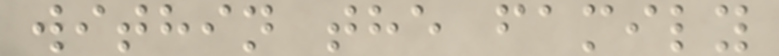within the family
